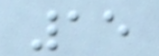15
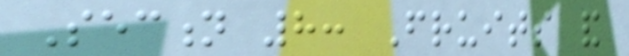Section 8: Fruits and
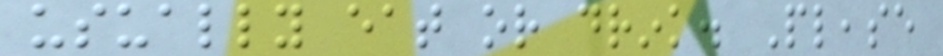usually eat or drink. Please
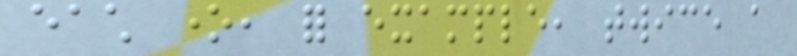each one, for example, twice a
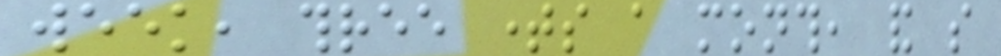week, three times a month, and so
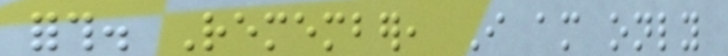forth. Remember, I am only
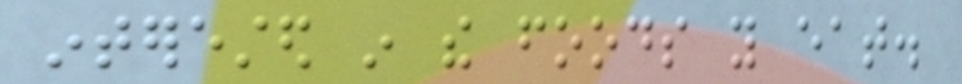interested in the foods you eat.
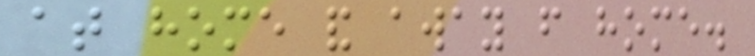at home and away from home.
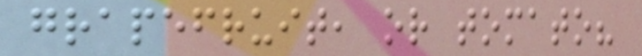grapefruit, or tomato?
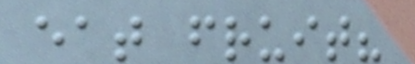eat fruit?
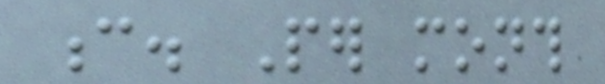c. Per month
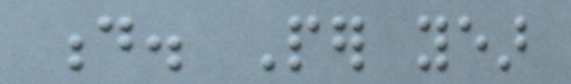d. Per year
